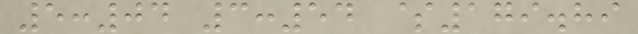5:04 3:54 $179.89
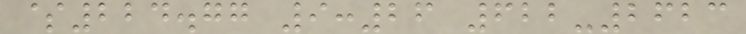$224.77 9:26 622-2623
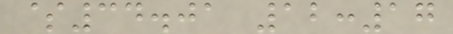$34.01 12:17
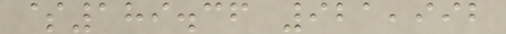$189.36 921,992
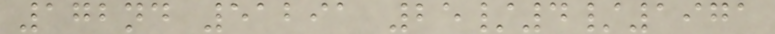172nd 51291 25/4/1971
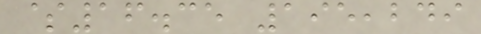$16.35 195,249
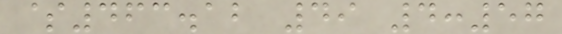$463.12 49 4:57
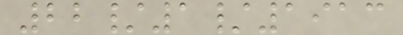22/1/1913
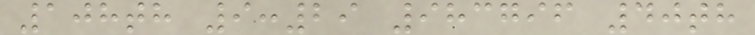108th 9:29 983796 40th
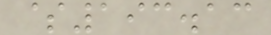$193.13
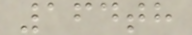164th
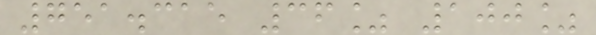751.315 36% 100%
